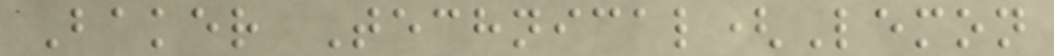Baker Technical(Lemon
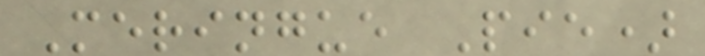Meringue Pie)
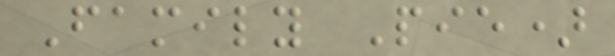Family Pie)
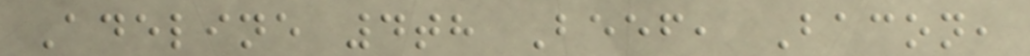Adeline 4th Beef, Bacon,
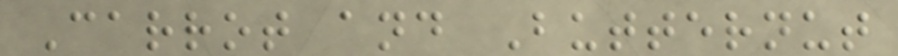Carrot and Butternut
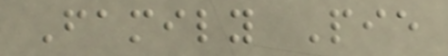Family Pie
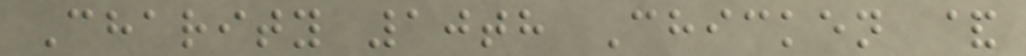Charity 10th Chicken &
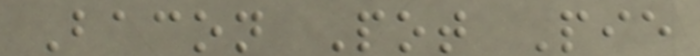Bacon Pot Pie
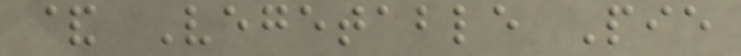& Vegetable Pie
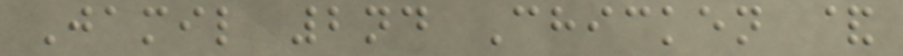Jamil 2nd Chicken &
